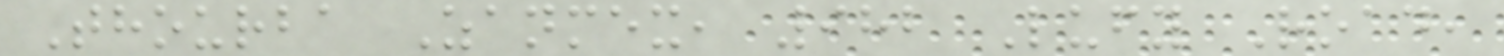Thourba Zanmex, 982 Lufy Road,
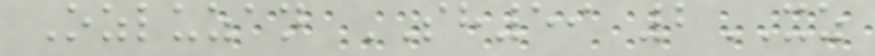Ozluzan SH59 2XZ
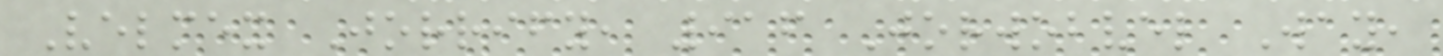Velmex Jorrify, 916 Jorwobvel Way,
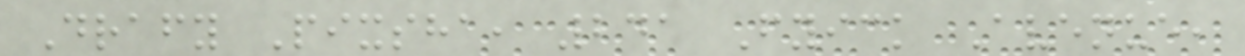Drafy Pixsha, 241 Fyick Avenue,
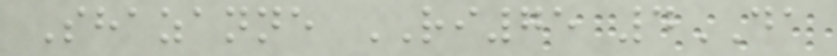Shazanne RI75 4DA
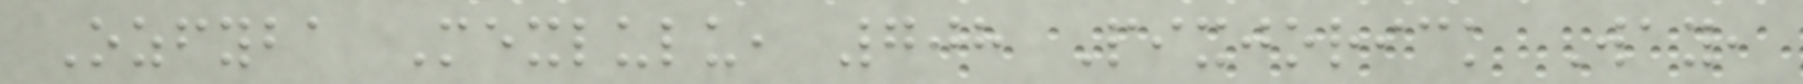Ozfyba Mexlulu, 708 Pixjorick Way,
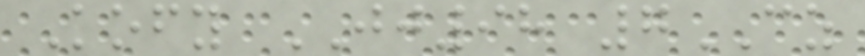Kofy JJ98 7CZ
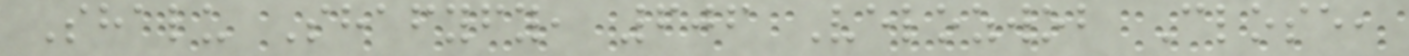Shalu Shafyfy, 606 Velozwob Close,
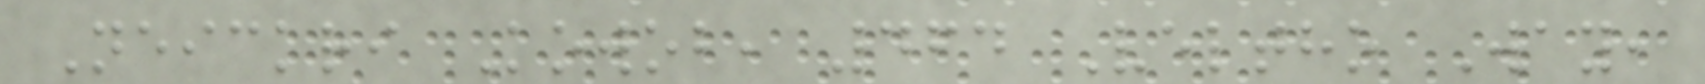Neickri Kowob, 464 Veltho Way,
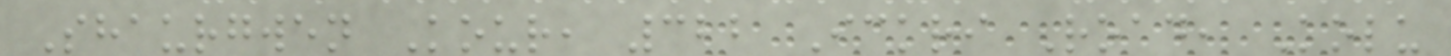Shaurgwen Kour, 322 Ickri Road, Kolu
